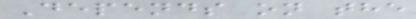Depends on the
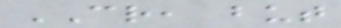CR, but
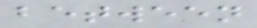between
